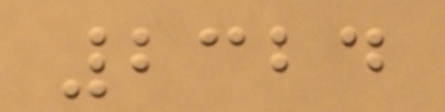2324
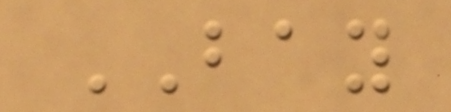BAY
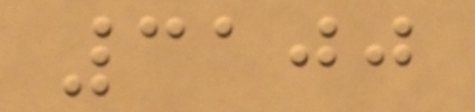3100
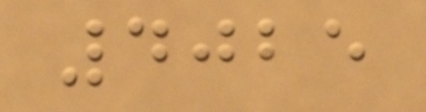4025
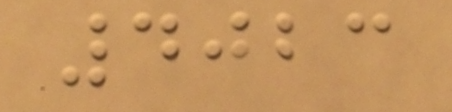4023
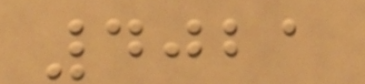4021
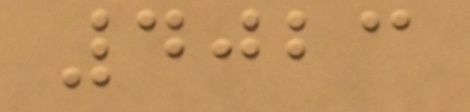4023
